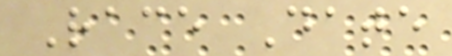Race Date
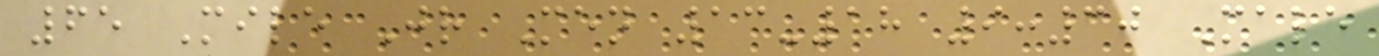65 Mile Jr Men 13-18 9:30 Male
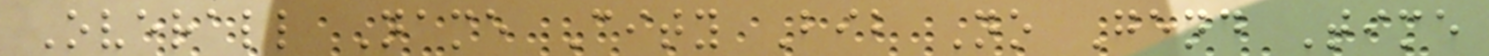Overall Name City Bib No Gend Time
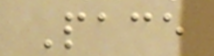Pace
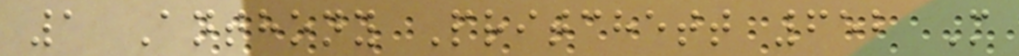1 Anthony Pritchett 652 M
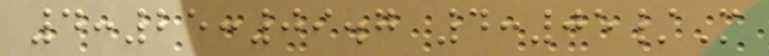4:25:09.7 4:05/M
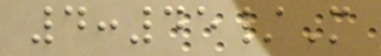4:45/M
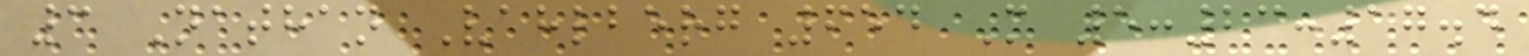3 Nathan Vahlberg 654 M 5:23:17.4
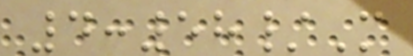4:58/M
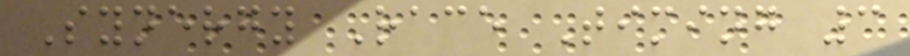Synergy Race Timing 3
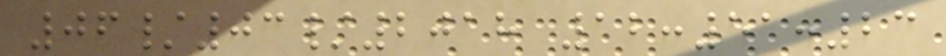06/03/2018 12:51:23
